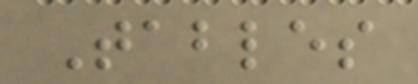Tables
